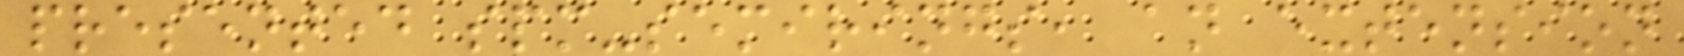presented spm-semirings, an extension
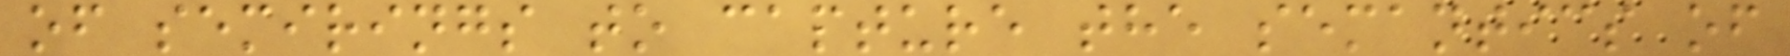of semirings to capture the semantics of
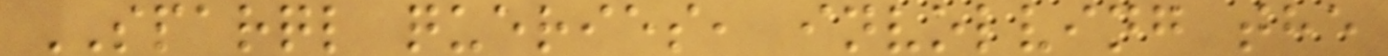SPARQL queries, involving the
